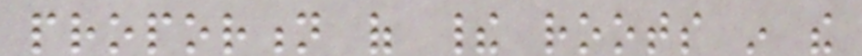proportion of their roots in the
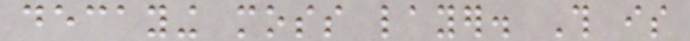decaying moss layer. This is
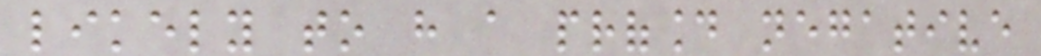likely to have a profound negative
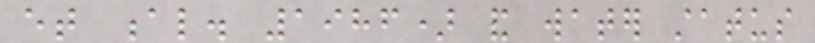et al. 1986) and water status
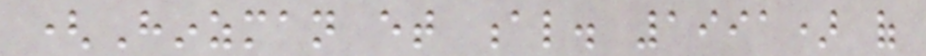(Hinzman et al. 1991) of
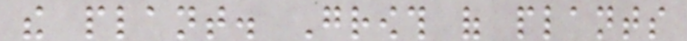the plant. Growth of plants
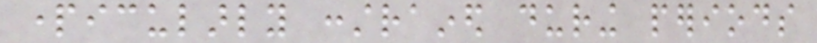particularly constrained during periods
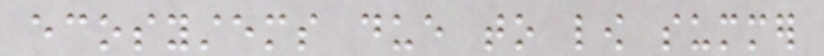ecosystems due to low summer
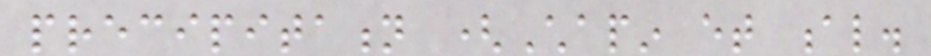precipitation (Chapin et al.
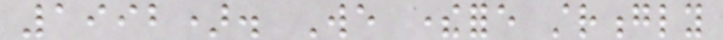1992). We therefore strongly
